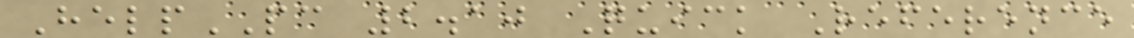HelpPC 2.10 Quick Reference
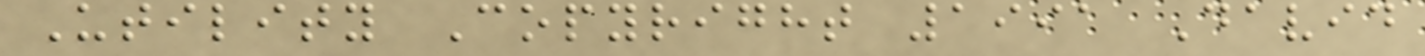Utility Copyright 1991 David
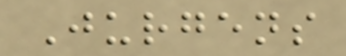Jurgens
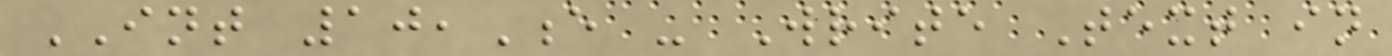INT 10,E - Write Text in
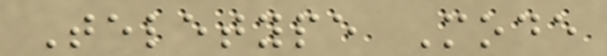Teletype Mode
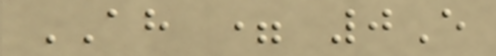AH = 0E
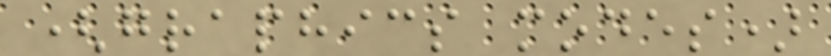(graphics modes)
